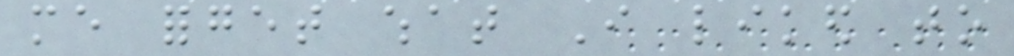me forget what I liked to
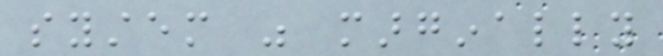system was marginally
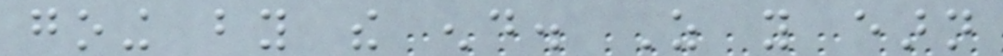going by the end. As you earn
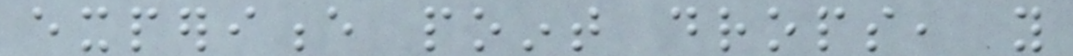experience point drops, you
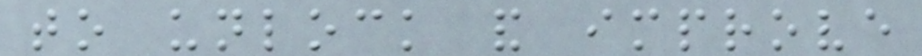to unlock and improve
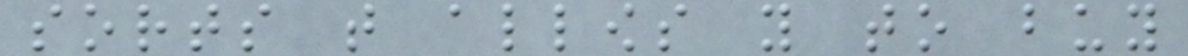sorts that allows you to buy
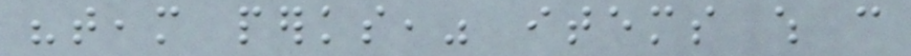"team perks," items which can
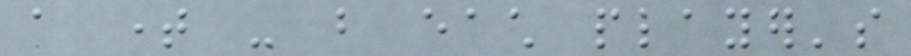a time - but each player's
